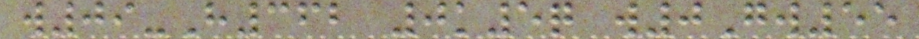w09-H362 0k5q w0Gw55
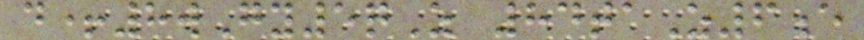d+8wGy5qZ 84taZ6e
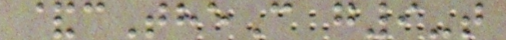&cTheC g9-t
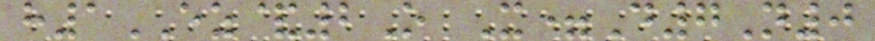h1EZ&2O X=D7N0
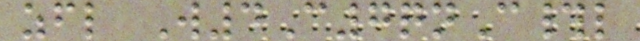zfl W4C7qnC#l
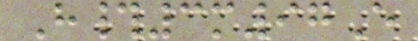H#3m97E
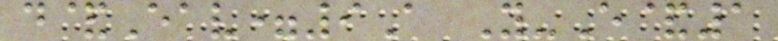d&Eav=9A Y-E&1
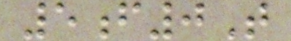5f0T
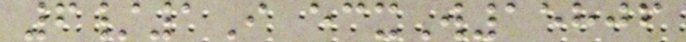6/1I ecxW15806
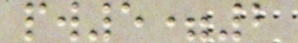pw5=2
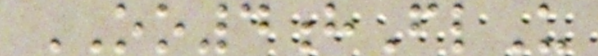OO4hFlU
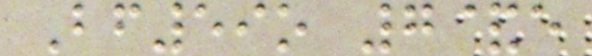Bf59o 7&e
